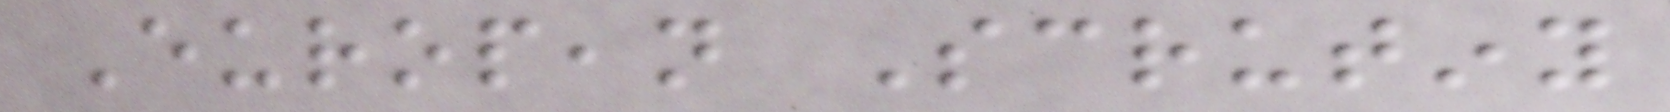European Scrutiny
